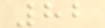82
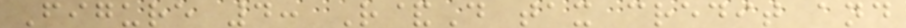Figure 4: R&D tax credit and
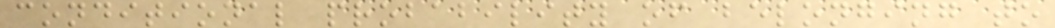conditional probability of belonging to
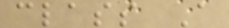class A
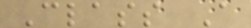Class A
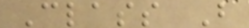Class B
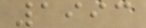1993
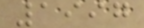1997
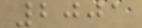2001
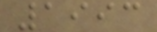1993
